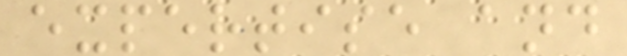expertise and
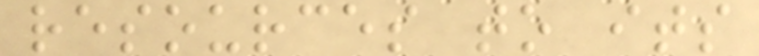resources to its
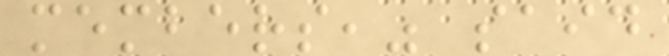members," said
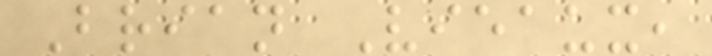Brian Vieaux,
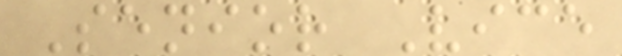Senior Vice
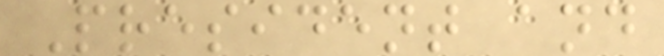President and
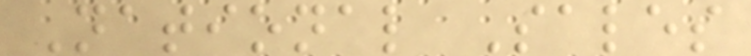National Sales
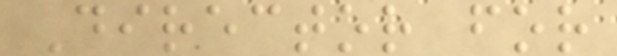Director for
